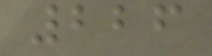226
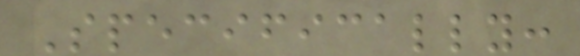Specifically:
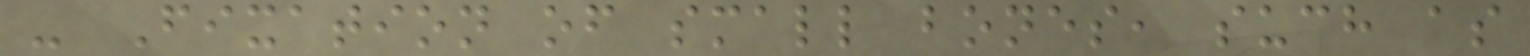- Fixation of small bones, such as
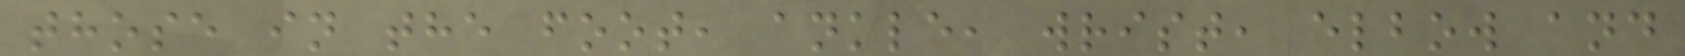those in the foot, ankle, wrist, elbow and
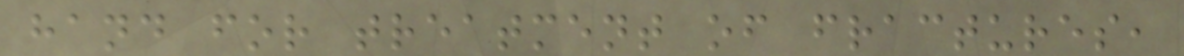hand for treatment of fractures,
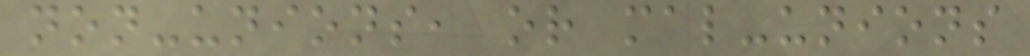non-unions, or mal-unions
